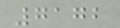7172
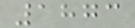1873
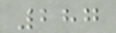287
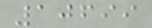10699
